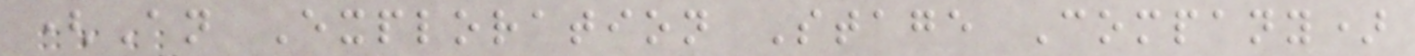(An Exploration Stage Company)
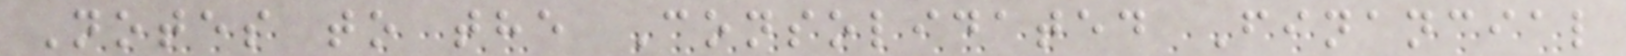Notes to the Consolidated Financial
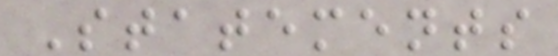Statements
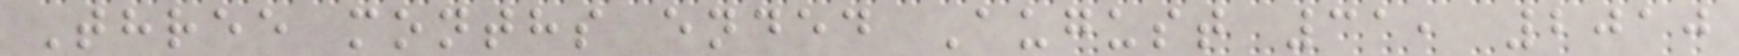Three months ended August 31, 2010
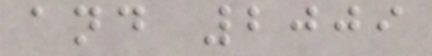and 2009
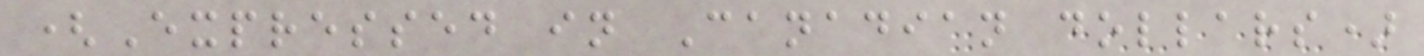(Expressed in Canadian dollars)
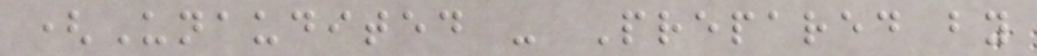(Unaudited - Prepared by
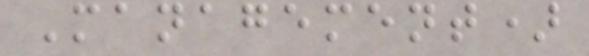Management)
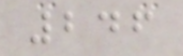246
